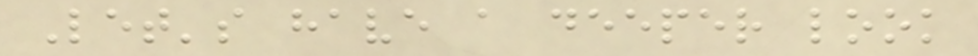Let's have a deeper look
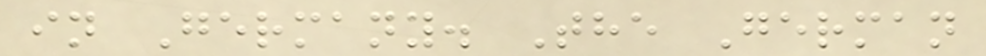in Germany. The German
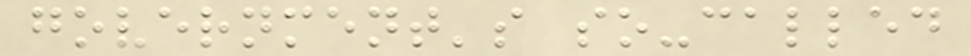government's so-called
